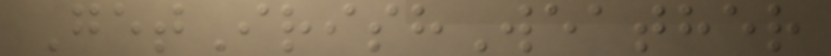GetIrishWeather
